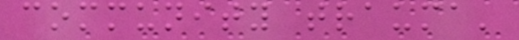community trauma'
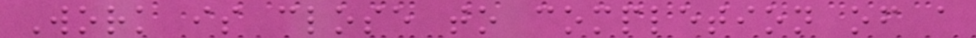Work is close to completion of a
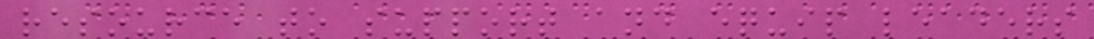resource to support and equip leaders
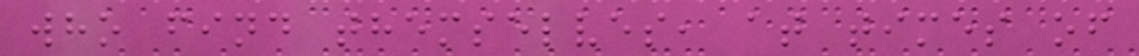who find themselves, at times of
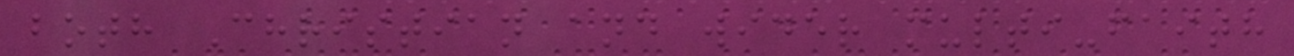both Christian and wider multi-faith
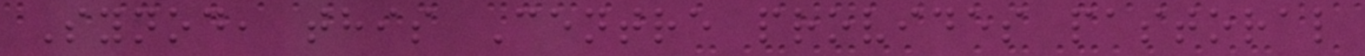Synod, this Centre provides pastoral
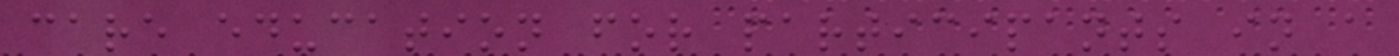care education for participants in a
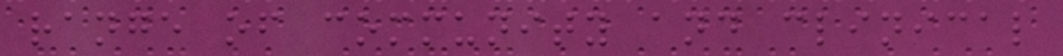range of community and clinical
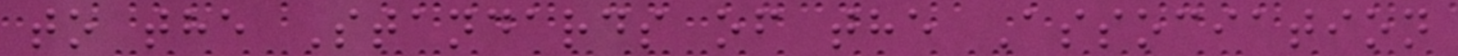to the Standards of the Association
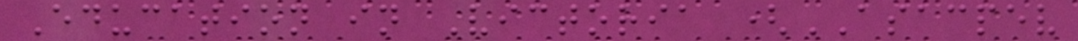Education in Victoria (ASACPEV
